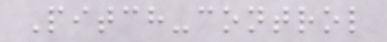Pitch-control
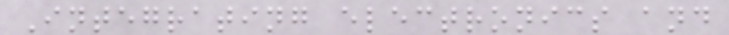Integrating electronics and
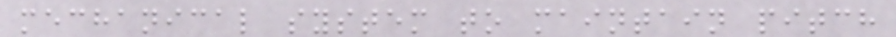mechanical system to maintain pitch
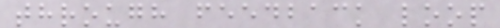through feedback loop
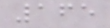165
